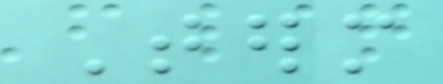Term
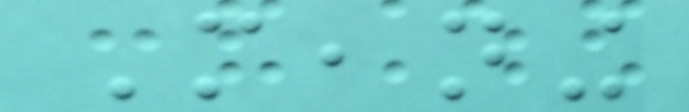Meaning
